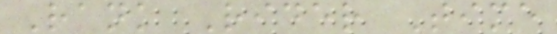Rank Rider Time
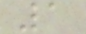1
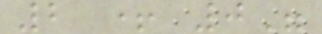2 + 0"
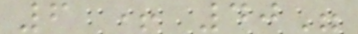6 + 40"
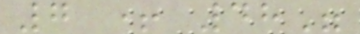7 + 48"
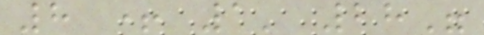8 + 1' 28"
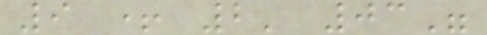9 + 2' 03"
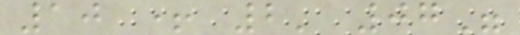10 + 2' 07"
